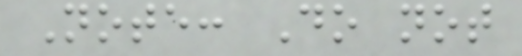Note: Do not
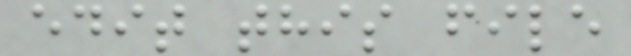edit this file
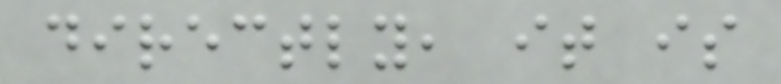directly, it is
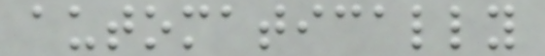automatically
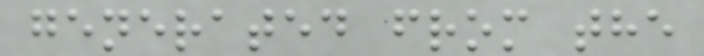generated from the
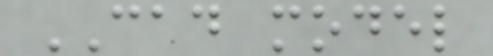CAD model
